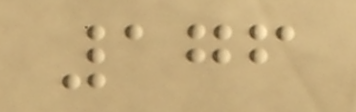176
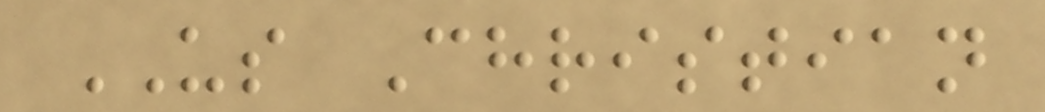US Christian
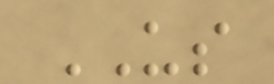US
